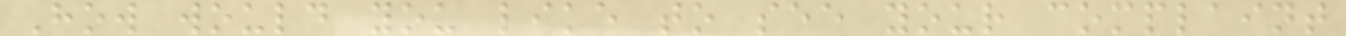How would you like to see your complaint
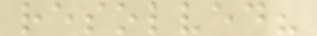resolved?
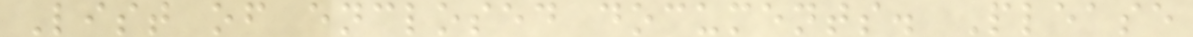List of enclosed documents. Please
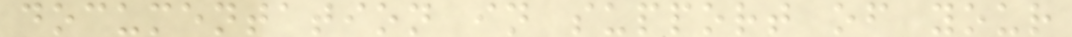documentation in support of your
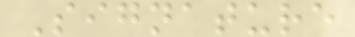Signature
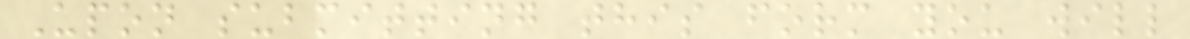Upon submitting this form you will
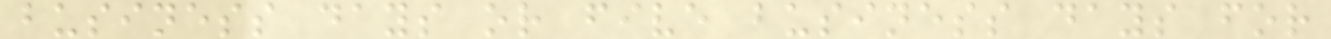business days or five business days for
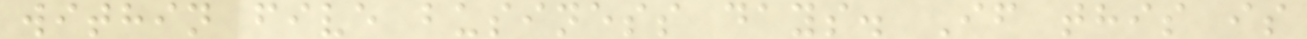within five business days. If this is
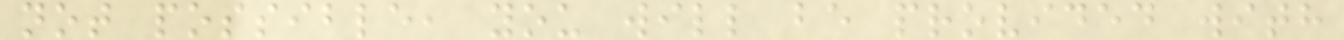not possible, you will be provided with
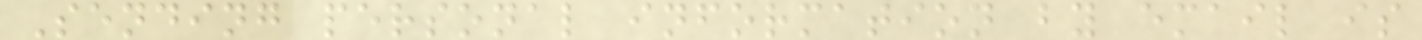Sending personal information by email is
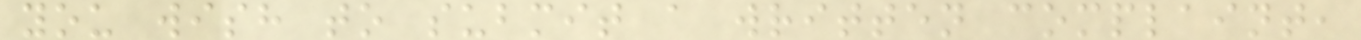you wish to submit a written complaint,
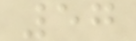57
